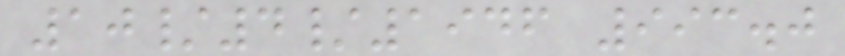10/4/1946 993.0
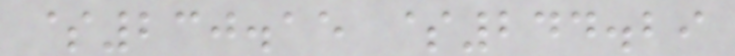$230.15 $244.29
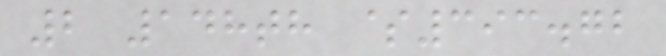2 148th $393.72
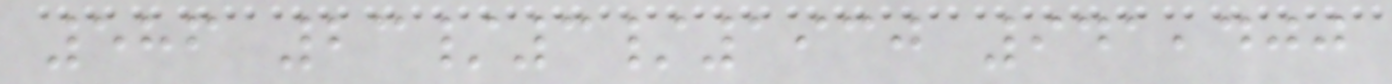586 23/3/1930 941,400
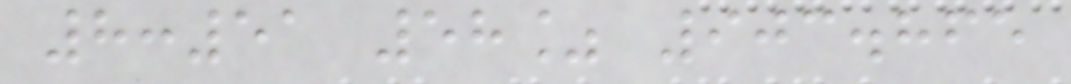8:51 58% 903.865
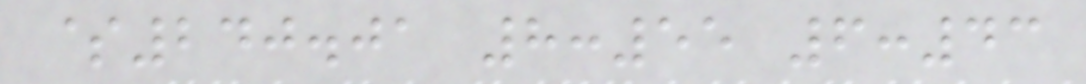$240.01 8:55 6:43
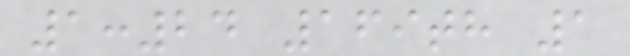1:24 169th 1
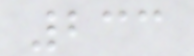233
